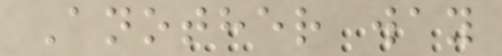Another way
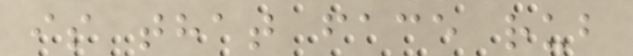is that face rub
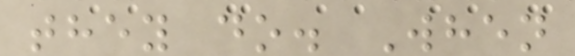they do. When
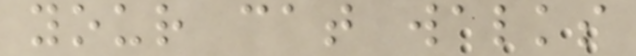your cat walks
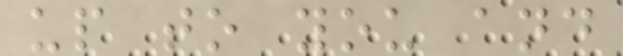up to you and
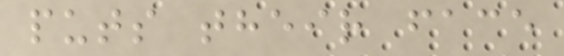puts their face
